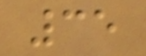35
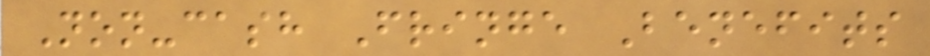Non-cash Fringe Benefits
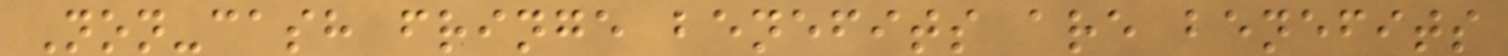Non-cash fringe benefits are benefits
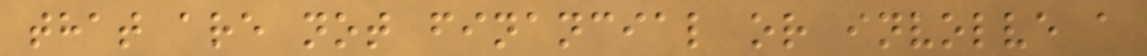that are not financial or involve a
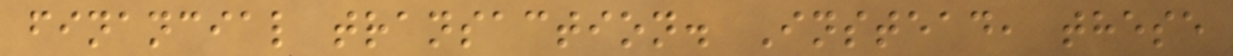financial transaction. Instead, these
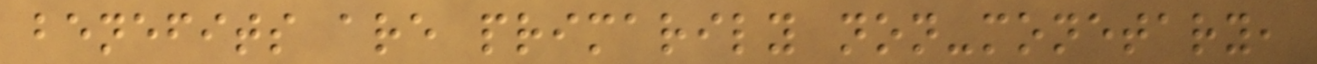benefits are primarily non-monetary,
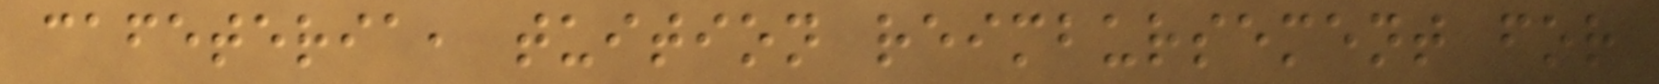cafeteria, tuition reimbursement for
